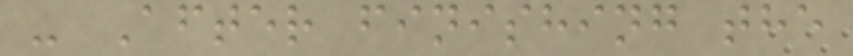- After finishing the
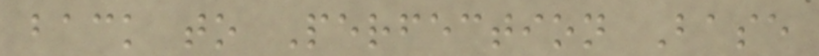back to Perfection Base
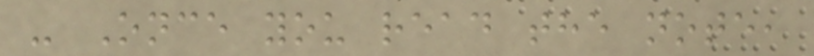- Once you read the note,
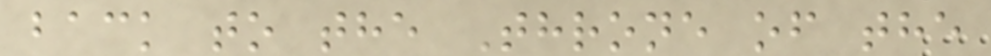back to the Throne of the
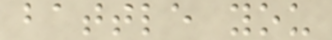battle you
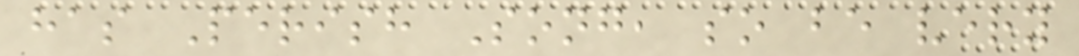has Perish Song, so be very
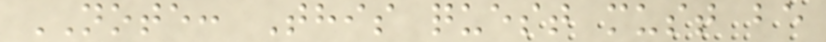NOTE: This quest must be
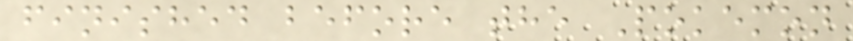finished before the Pokemon
